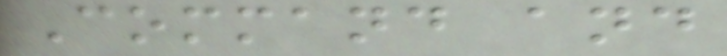Command and
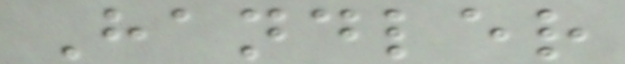Handler
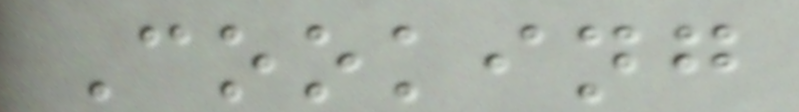Cooking
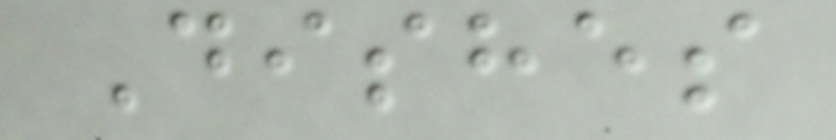Dishes
